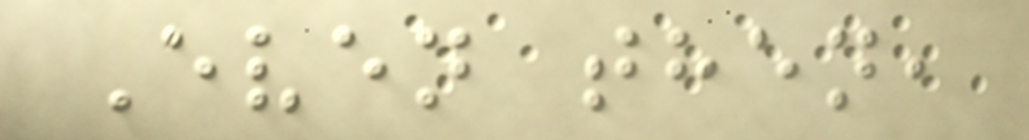Even then,
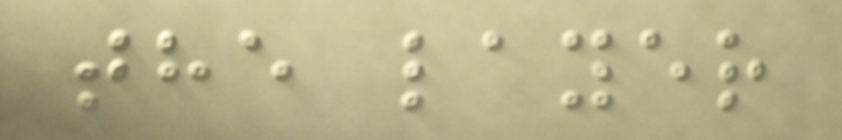the layer
